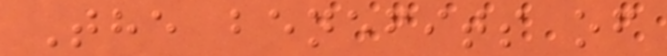The benefits of
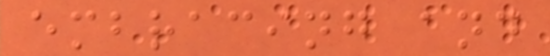embracing and
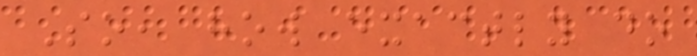So, how exactly do
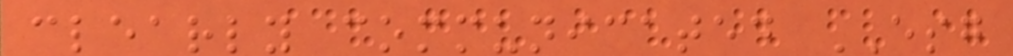clearly communicated ESG
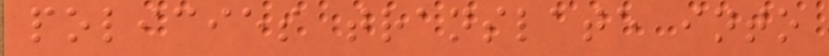policies translate into
